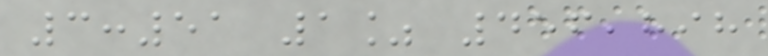3:51 1% 456,898
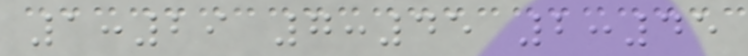1:29 7:45 2:45
